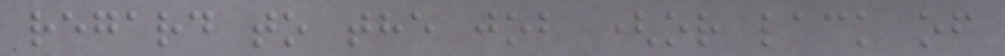regard to the job (or lack of
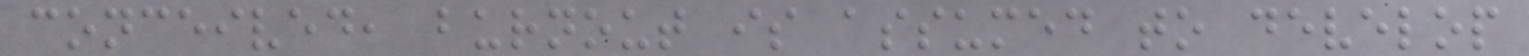conceived, burnout is assumed to develop
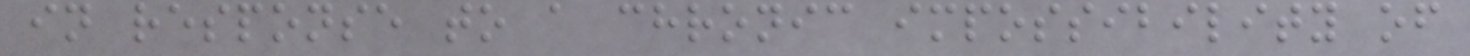in response to a chronic impossibility of
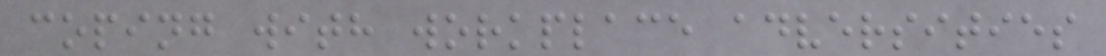coping with workplace adversities
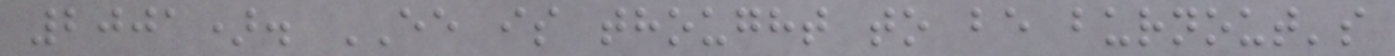2001). EE is thought to be burnout's
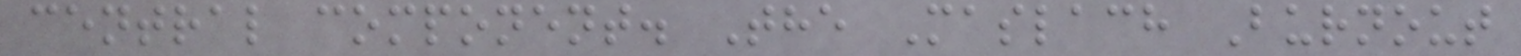central component. The Maslach Burnout
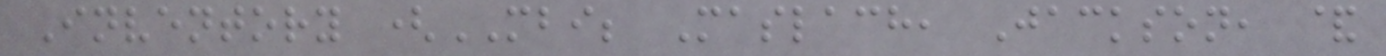Inventory (MBI; Maslach, Jackson, &
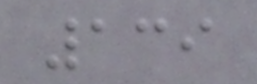139
